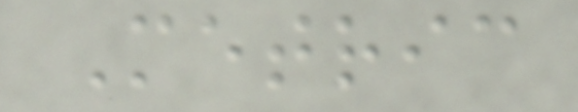Metric
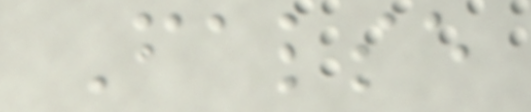False
